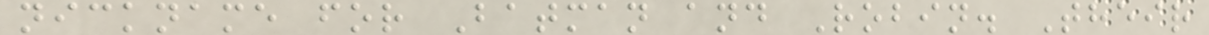nickname for Batman and Robin. Their
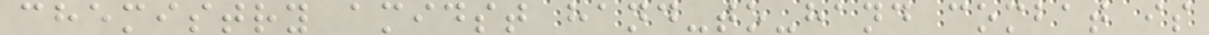chemistry amidst hand-to-hand combat is
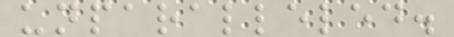unparalleled.
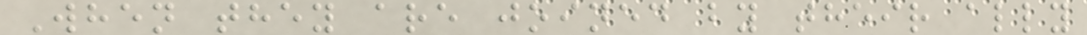When they are joined by their ally
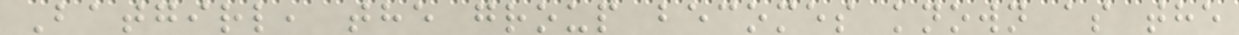Batgirl, the group becomes known as the
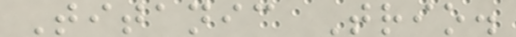Titanic Trio.
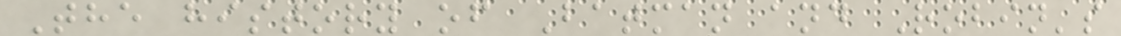The history of Batman and Robin's
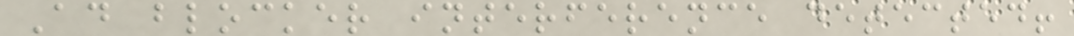Ad blocker interference detected!
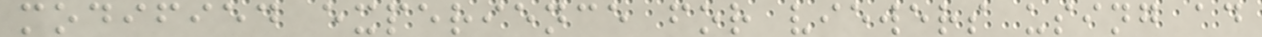modified experience for viewers using ad
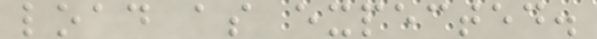load as expected.
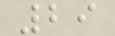29
